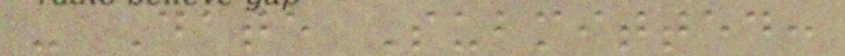- Date Submitted:
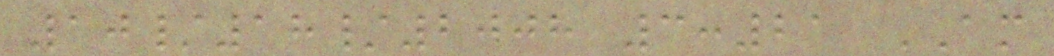10/18/2008 3:21 AM
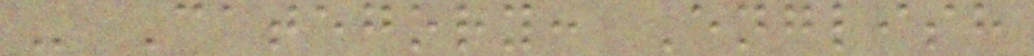- Category: English
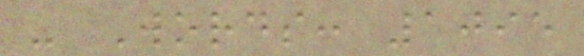- Words: 1095
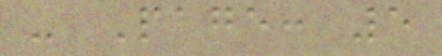- Page: 5
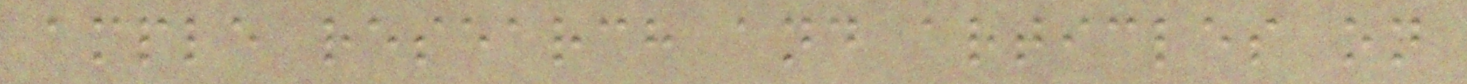ample research and articles on
